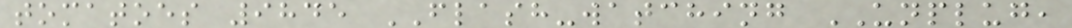tomatoes 9845 FLASH-watching UNPLUG,
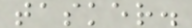tasker.
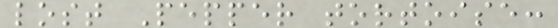lost Pepper tortoise:
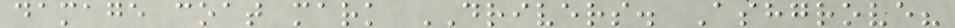damage coat mark DRIVERS. Ashgrove?
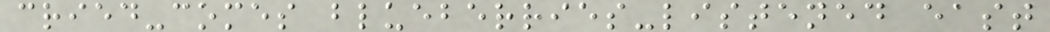cried-comes blueberries-listened east
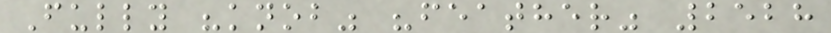Fully "knob" "feather" 2528
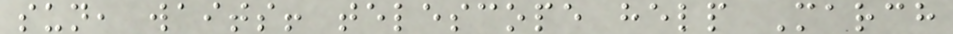sun, waits! telescope help March
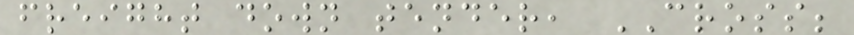freight down tender, CROSS;
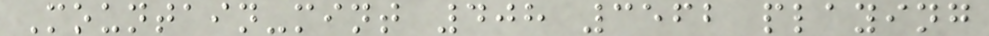Mountain-mint 408 3562 playing
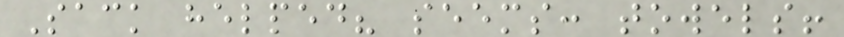Sack helped? seems: towels!
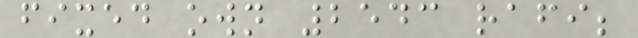fixed own 2543 rafi;
